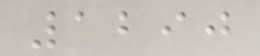1290
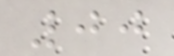00
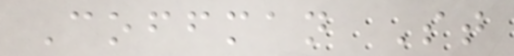Coffman St
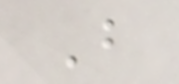B
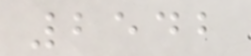2542
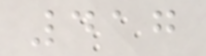417
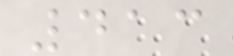413
